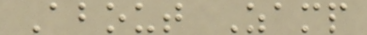About Zamp
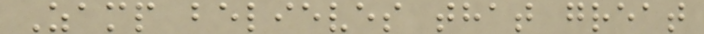Zamp believes that great
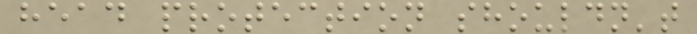head protection shouldn't
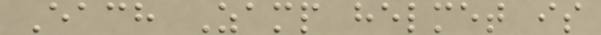Each Zamp helmet is
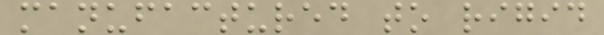manufactured to rigid
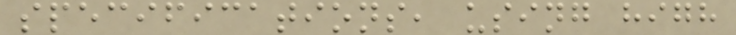specifications, using high
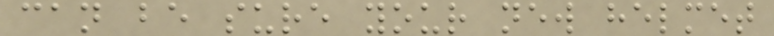can be sure your new helmet
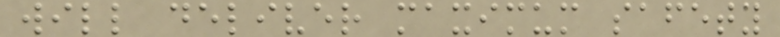will deliver maximum safety
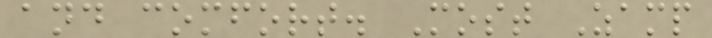and comfort. Most Zamp
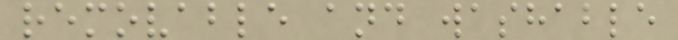removable and washable
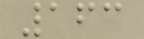163
